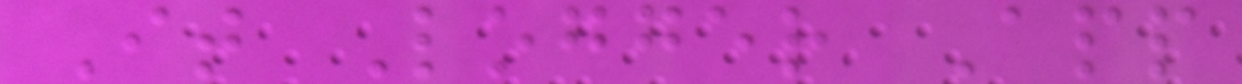It Logger App
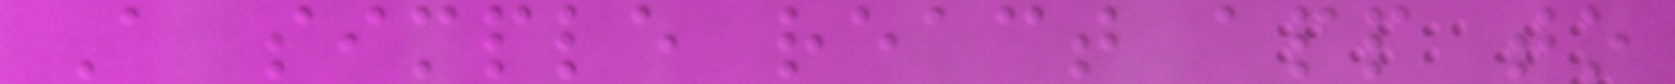A simple react app to
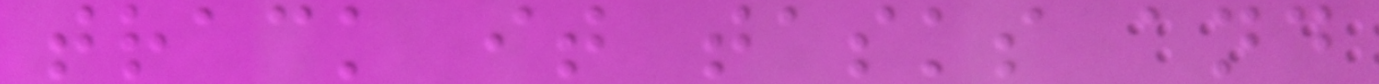track it tasks and
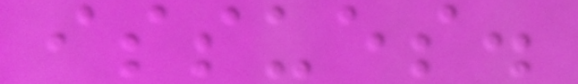issues.
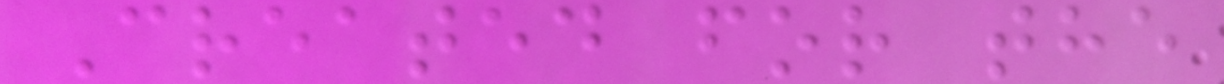Created for the
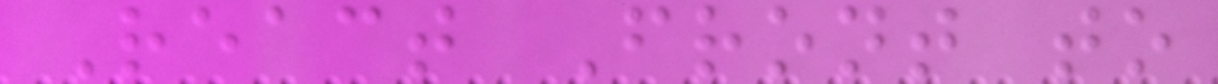React Front to
